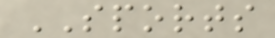SPORTS
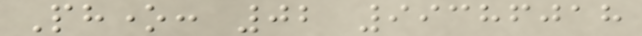Phone: 02 99386018
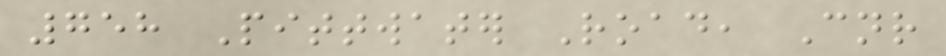758 Pittwater Road, Cnr
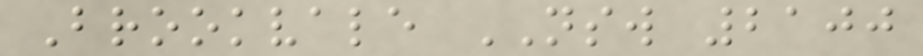Brookvale NSW 2100
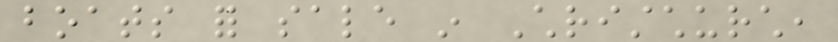boats for sale in Christchurch,
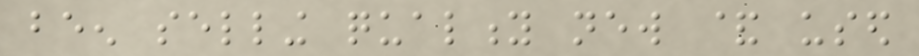been selling quality new & used
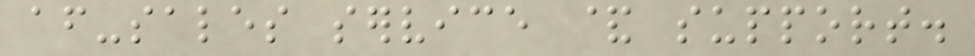after-sales service & support.
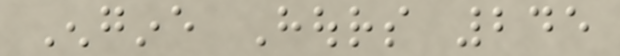Engine Hours 245
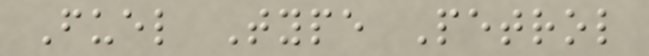Fuel Type Petrol
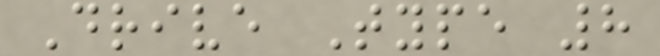Drive Type 8
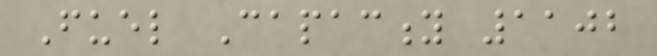Fuel Capacity 1102
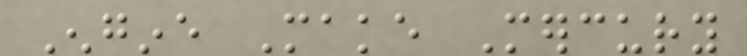Engine Make Mercury
